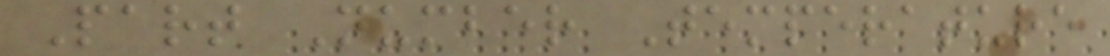Part Number Temperature
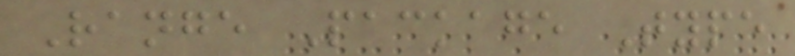Range Package Type
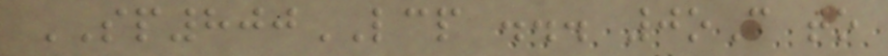SP800LCP ... 0oC to
